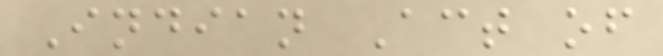Indian Act of
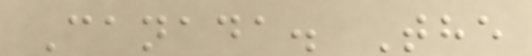Canada. The
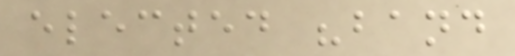elected "band
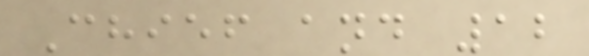Chief and 12
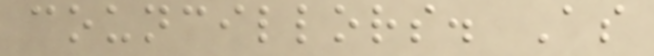councillors. As
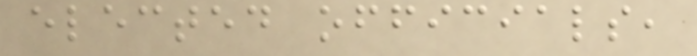elected officials,
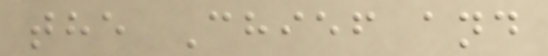the Chief and
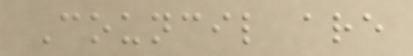Council are
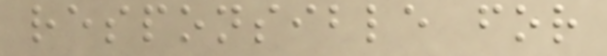responsible for
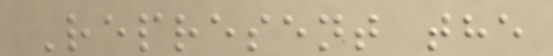Represent the
